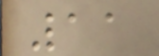11
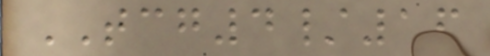TCG4/16
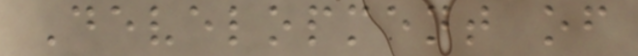Development of
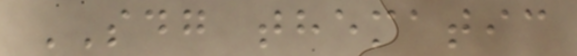SDG thematic
